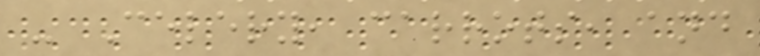- Celery, carrots, and
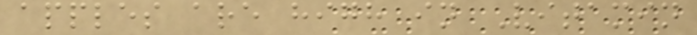apples are high in Vitamin
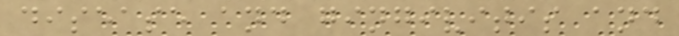disease and gingivitis and
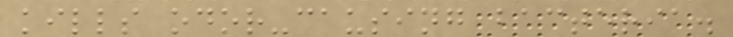kills odor-causing bacteria.
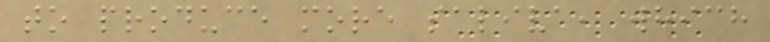to produce more saliva, which
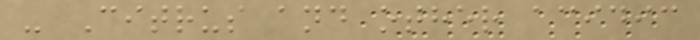- Citrus and other acidic
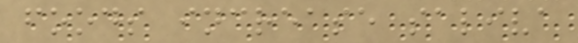foods increase saliva
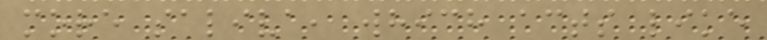more saliva, which acts like
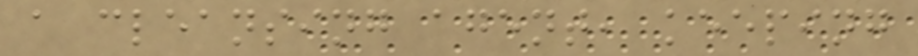a cleansing agent, keeping
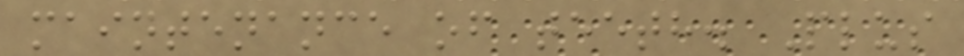maintenance of teeth. Plus
